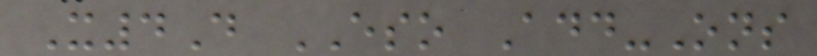X4D ESO Add-Ons
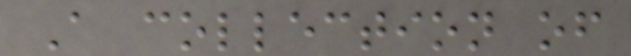A collection of
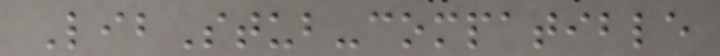LibStub-compatible
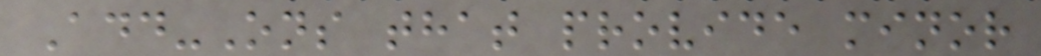Add-Ons that provide minor
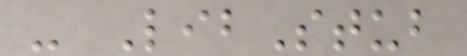- LibStub
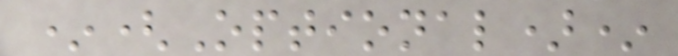*(Optional)*
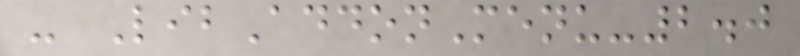- LibAddonMenu-2.0
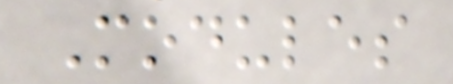Modules
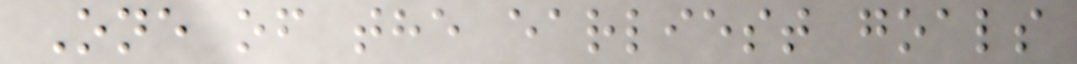One of the earliest goals
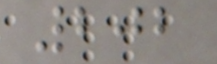202
